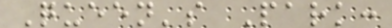Queen's Park:
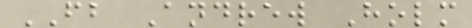FB Andrew Holm
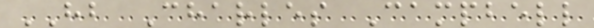HB Charles Campbell
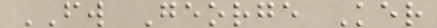FW George Ker
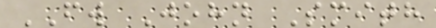FW John Smith
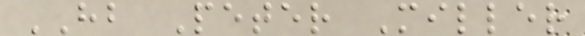HB Peter Miller
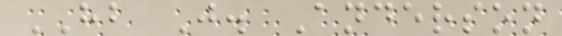HB J. Anderson
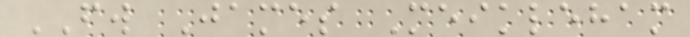FW James Meikleham
